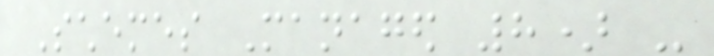Schemes Managed 8) -
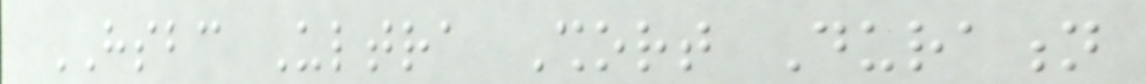HSBC Ultra Short Duration
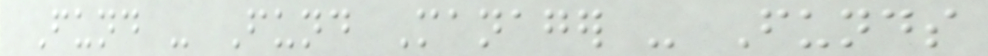Fund - Fund Manager - Funds
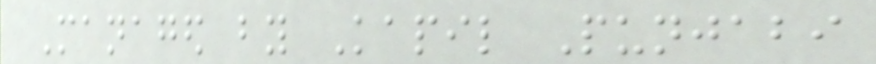Managed by Kapil Punjabi
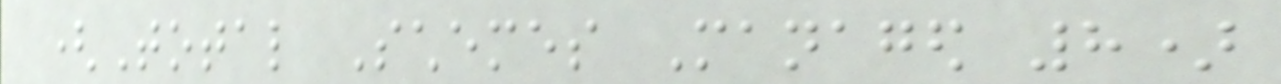(Total Schemes Managed 8)
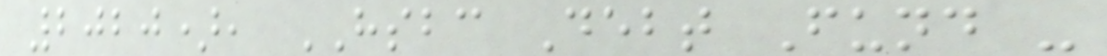2020), HSBC Debt Fund -
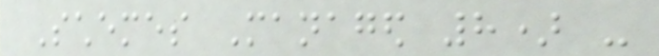Schemes Managed 8) -
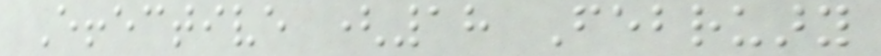Effective (18 February
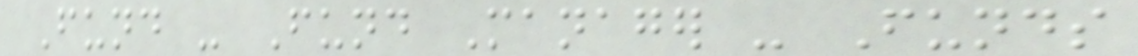Fund - Fund Manager - Funds
